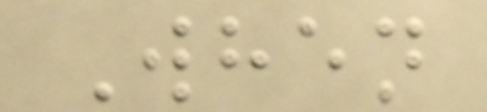When
